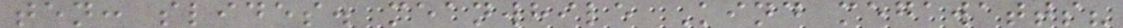ten: slides. meanwhile Kind megawatts?
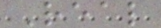Real
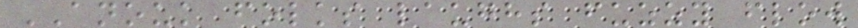ANOUK folks laughs fuzzy flow
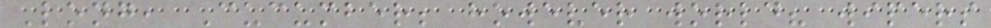Long, Cucumber; however world? wipers
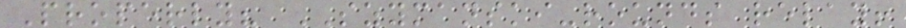Properly? SZYMANSKI-rounds relay!
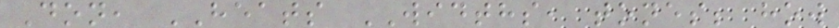Don, HEATS WIDTHS, tones; how
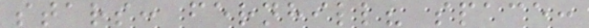stars: fernhill? space:
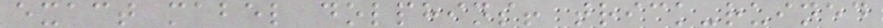exact mabel dolphins! trick-ruined
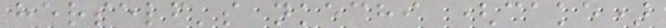herself's nkechi (cake)
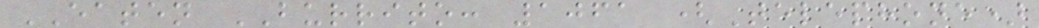EATEN BURRITO: 1061 (Telephone)
